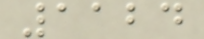1124
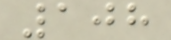108
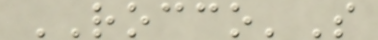ROCCO'S
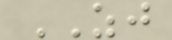ZJ
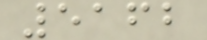5162
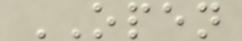OPEN
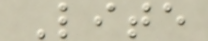Lite
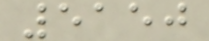5150
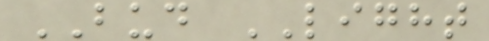BUD LIGHT
